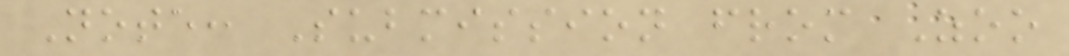Note: Submission from Zoo
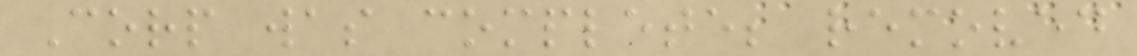Corp was complete; removed
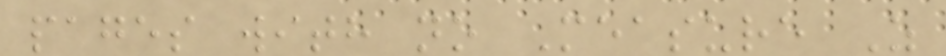pages with no Measure Z
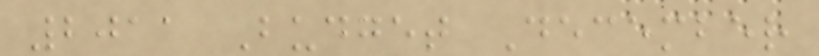2011 Budget December
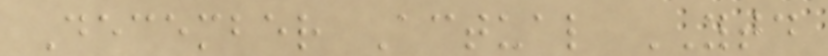December Actual YTD
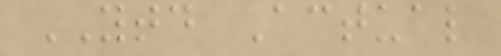YTD Actual
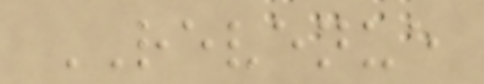REVENUE
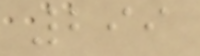299
